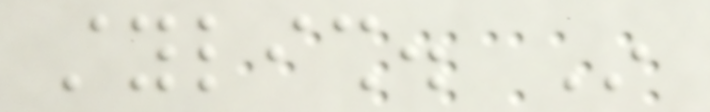stylish. In
